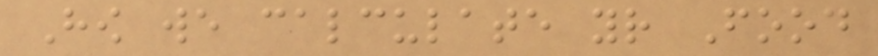How we calculate your Food
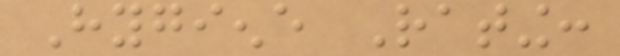Hygiene Rating:
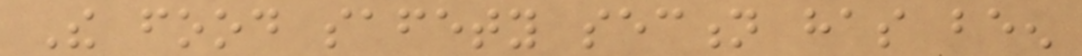The food safety section has been
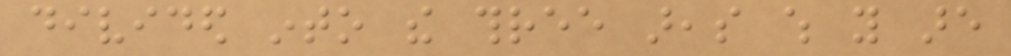divided into the three areas which you are
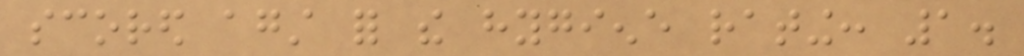scored against for the hygiene rating: 1.
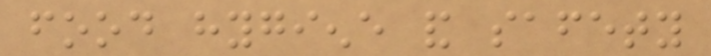food hygiene and safety
